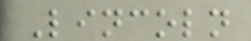Lincoln
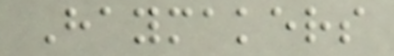Haymakers
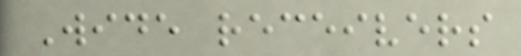Wide receivers
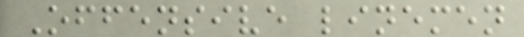Offensive linemen
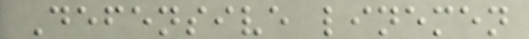Defensive linemen
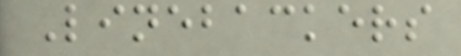Linebackers
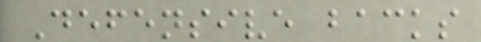Defensive backs
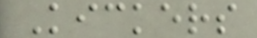Kickers
